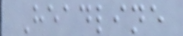Headline
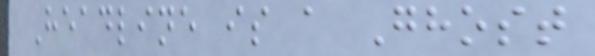Headline is a Ghost
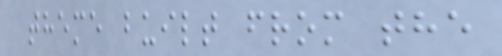theme built from the
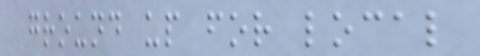ground up for local
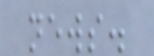news.
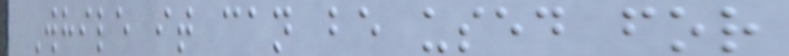While it can be used for
